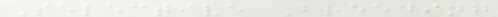Selective Breeding
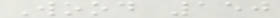Wood 150
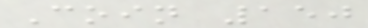Coin 150
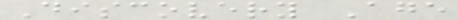Discovery Age
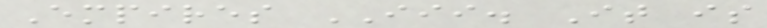Empires III. It is
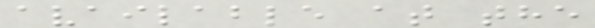available at the
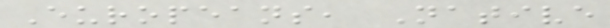Europeans, Native
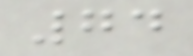74
